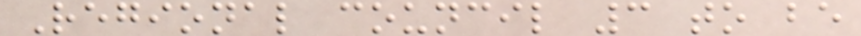Regional council 3 to be
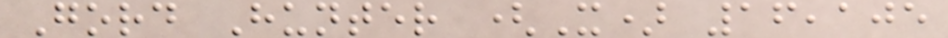Gord Hunter (X) 16,105
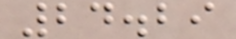24.29
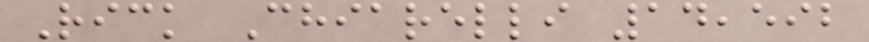Rick Chiarelli 14,592
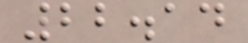22.14
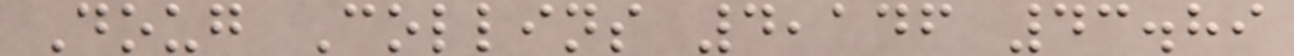Doug Collins 4,146 43.89
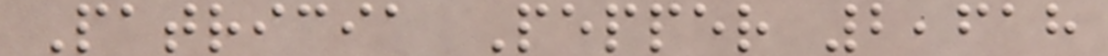Patricia Pepper 2,618
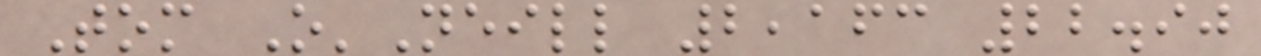Tom O'Neill 2,163 22.90
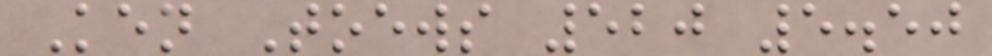Ken Toews 520 5.50
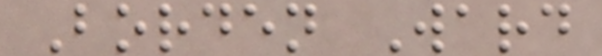Borden Ward
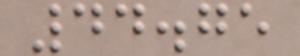44.75
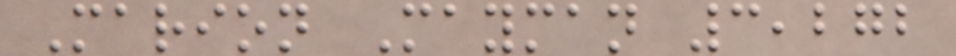Marion Mayman 3,272
